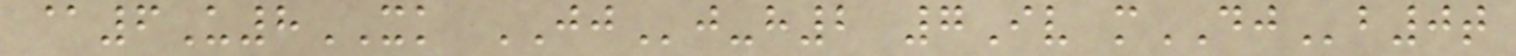@6U8XK JJj-h2 7Iv mDJb0t
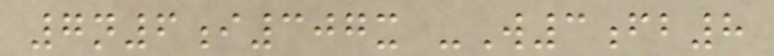7n6i307x -W3fb8
